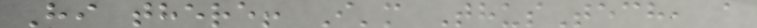Hi there! I'm ThusTech, a
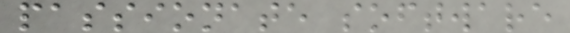passionate software
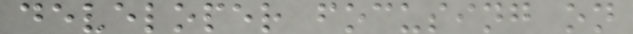developer focusing on
